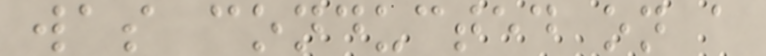was conducted on a
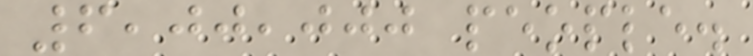6,00,000 people.
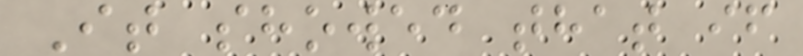It showed that if
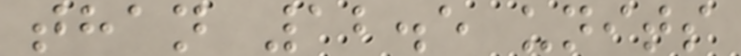than 12.5 units
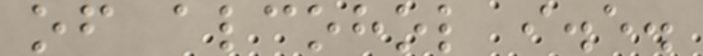of alcohol i.e.
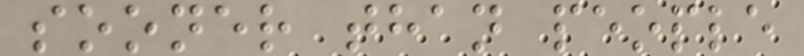sooner than people
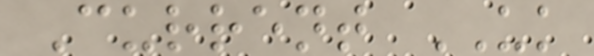Current UK
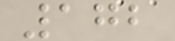172
